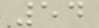54
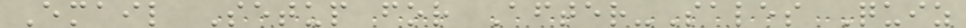Email Setup for After-Sales Quiz
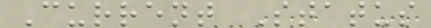Current Status
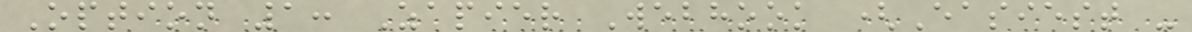Option 1: Zapier Webhook (Easiest -
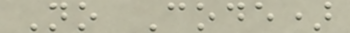No Code)
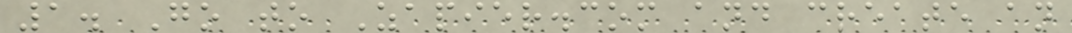1. Go to Zapier.com and create an
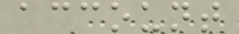account
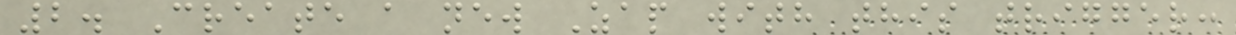2. Create a new Zap with this trigger:
